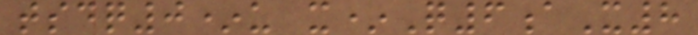tsdq0*u x*Q6aX8
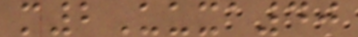m2Uuxa40
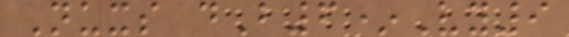Nuxs dB6*Vy9
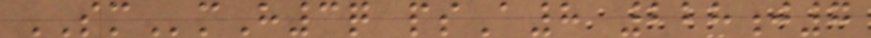SMmH3q psA8 228j7
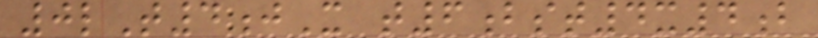0lT4jX t6bst4x4b
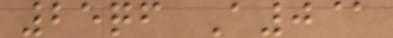25qf A0@
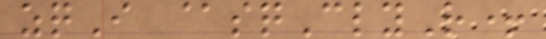zqI @sqClyR+
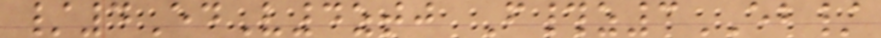/4EdV4ztj F#z3EB/
